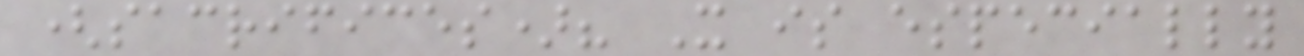(sacrifices)? It is especially
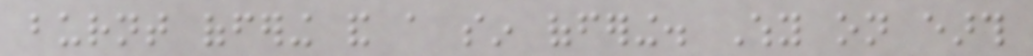burnt offering and a sin offering. Why on earth
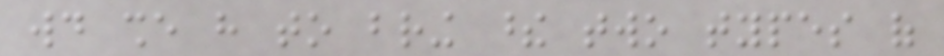would she have to bring these two types of
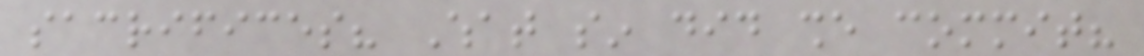sacrifices? What sin did she commit?
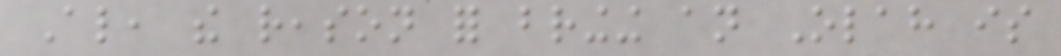Also, the reason for bringing an Olah is
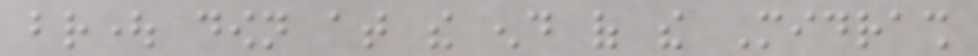brought down at the end of the Midrash
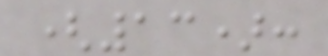(13):
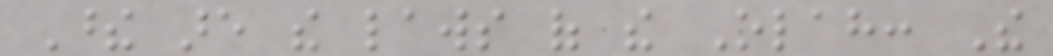These are the laws of the Olah: The
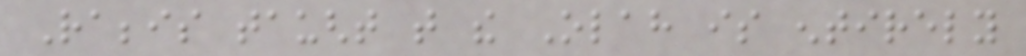Rabbis taught that the Olah is entirely
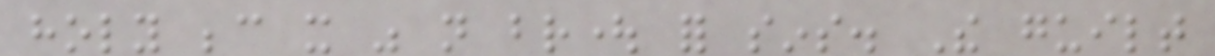holy because it was not brought for sins. The guilt
